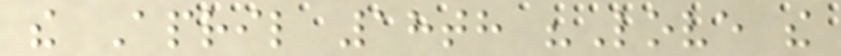the April 18th "Love the
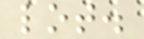lot.
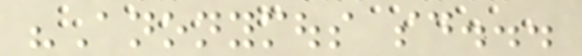"Anonymous said...
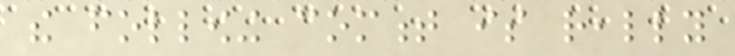the following comment is really
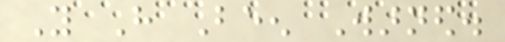You Have Been Warned.
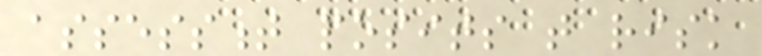assessment posits that risk
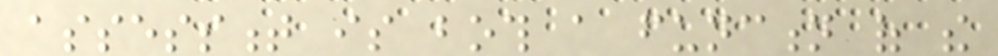assessment is both a function of the
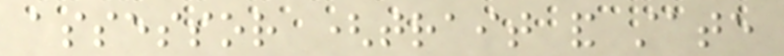assessor (trait and state
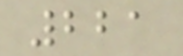221
